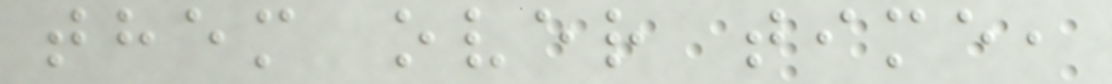them over time,
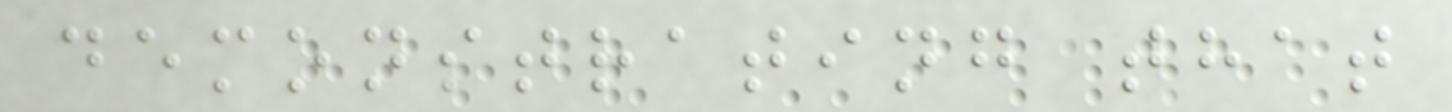demonstrating that
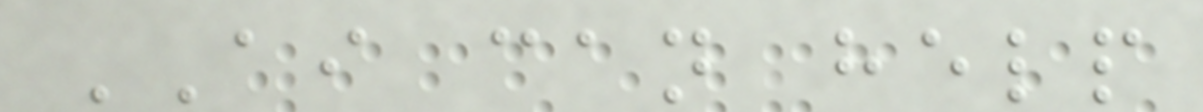AI can help
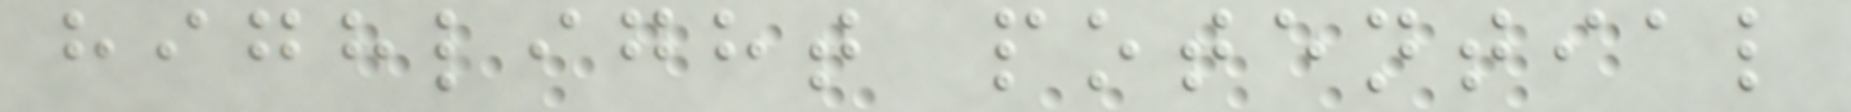highlight potential
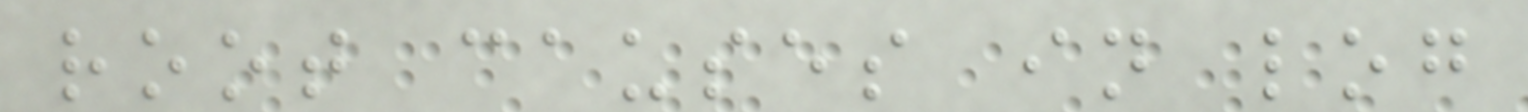root causes in log
